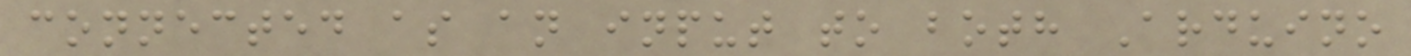connected as an input to both Arduino
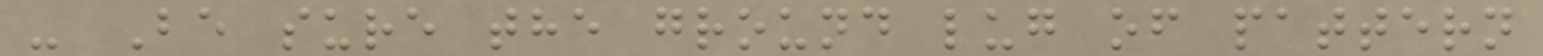- Be sure the ground lug of pattern
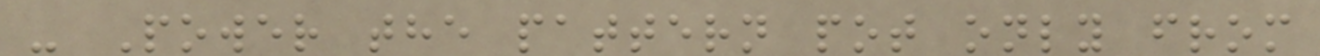- Power the pattern pot only from
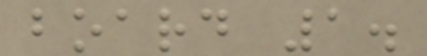board 1.
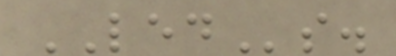LEDs.
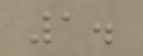1.
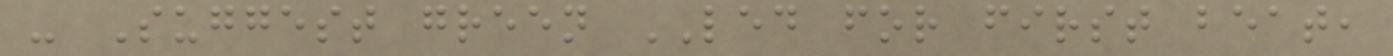- Suggest green LED for first beat,
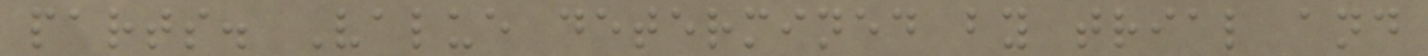parts. Value determined by trial and
